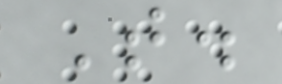T.
